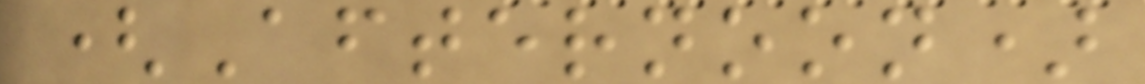(Afternoon)
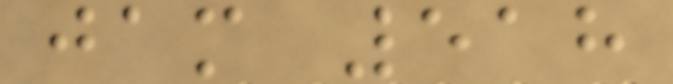jam 518
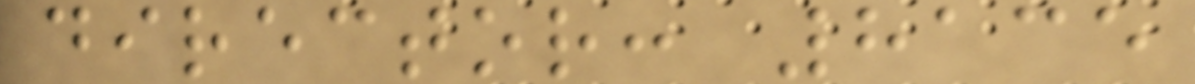director: 8135
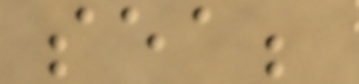sea;
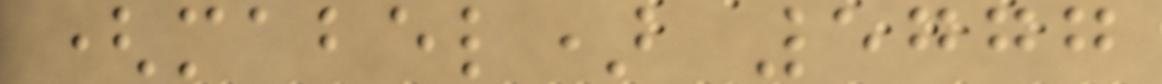(mabel) 5777
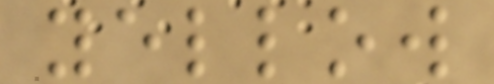yellow
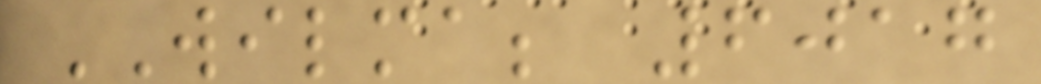WILMA; 6017
